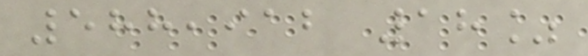588,912 18%
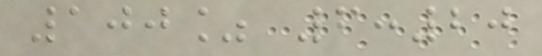100% 6:20
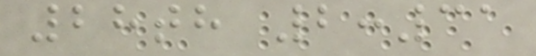28th 2:31
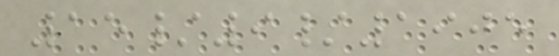15/9/1905
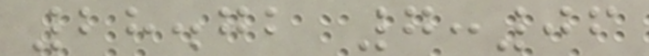28.72 7:06
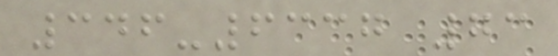346-6337 73
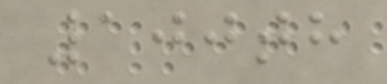100th
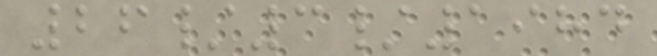26/3/1984
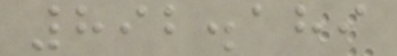892.189
